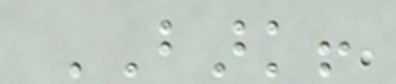BARK!
